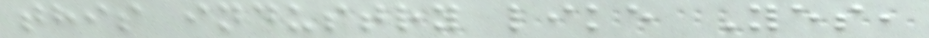this industry like Yes,
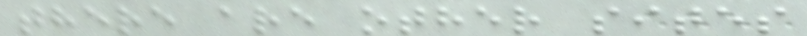there are other sites
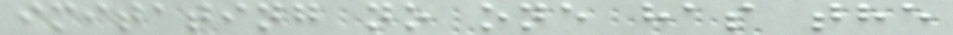imitating no one has the
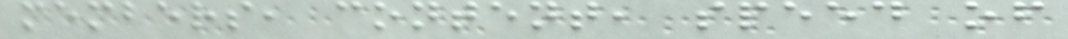members, content, speed of
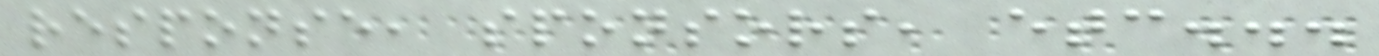response, sponsors, etc...
